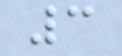3
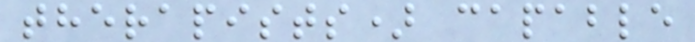therapists) capable
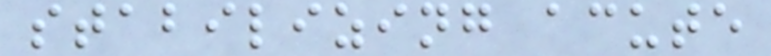stabilizing acute
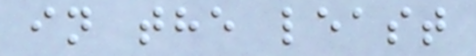in the least
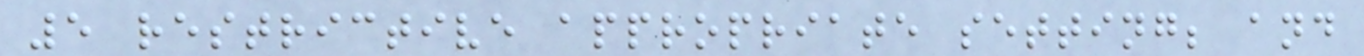5 restrictive appropriate setting; and
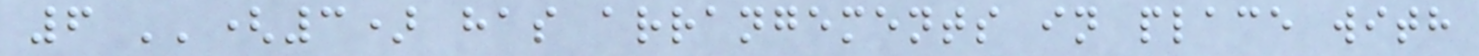6 ''(3) has arrangements in place with
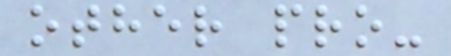other pro-
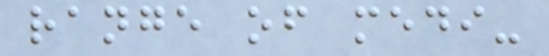range of medi-
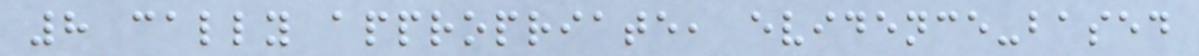8 cally appropriate, evidence-based
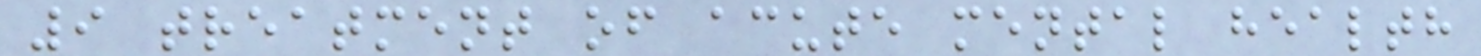9 treatment of acute mental health
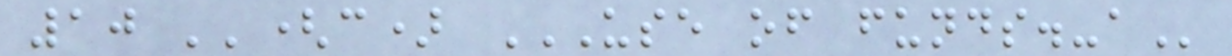10 ''(c) USE OF FUNDS.-A
